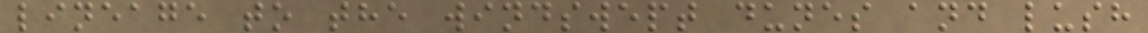lineage to the windswept dunes and lush
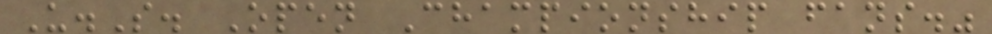U.S. Open Championship fans."
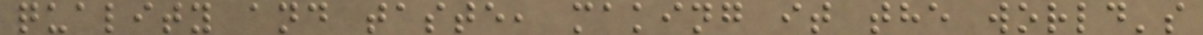quality and taste, making it the world's
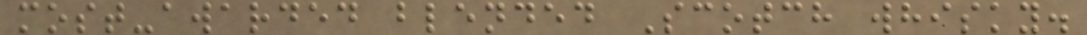most-awarded blended Scotch whisky.
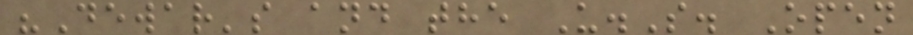"Dewar's and the U.S. Open
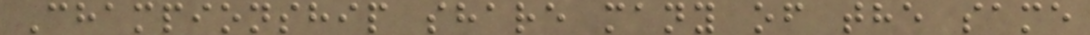Championship share many of the same
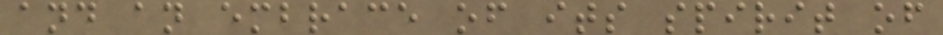and an embrace of its spirit of
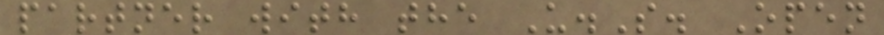partner with the U.S. Open
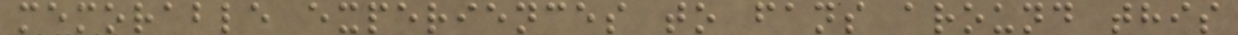memorable experiences to fans around this
